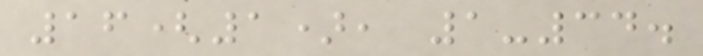16(1), 1-34.
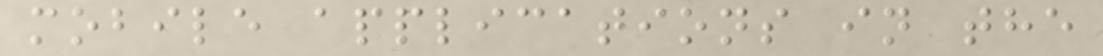mobile applications in the
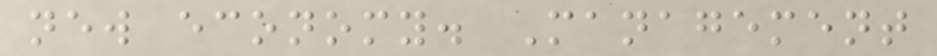new economy. Management
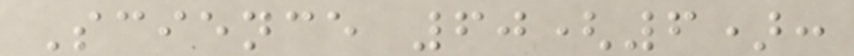Science 60(6):
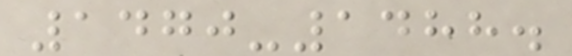1470-1488.
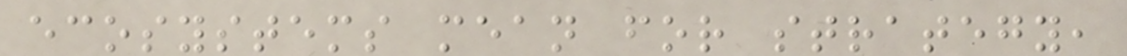ecosystems mean for strategy,
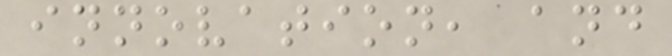innovation, and
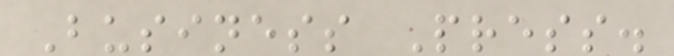Business Press.
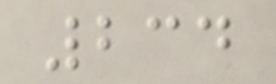234
